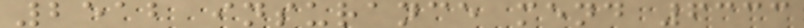2512 insurance mend 6333
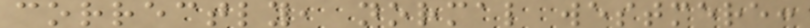correctly, normal westmere:
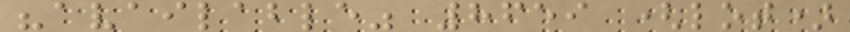"available" 8659 (lot)
